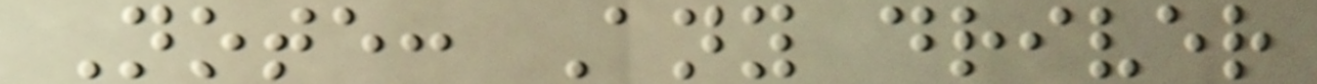Note: Any driver
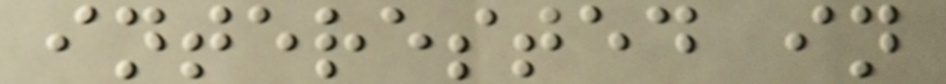interested in
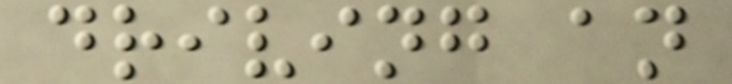driving an
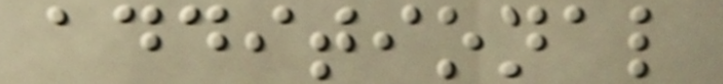additional
